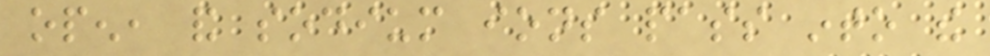open, and sodium ions pass into the
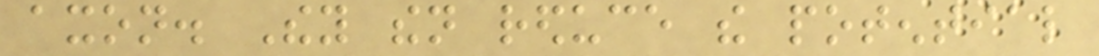axon. They then reduce the potential
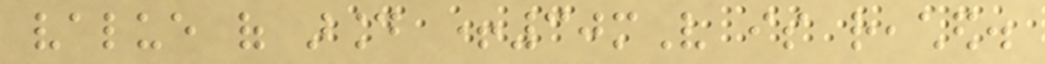value of around +30mV is reached.
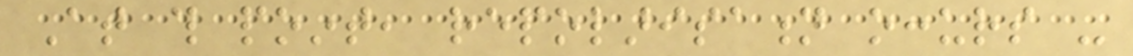At this point, repolarisation occurs -
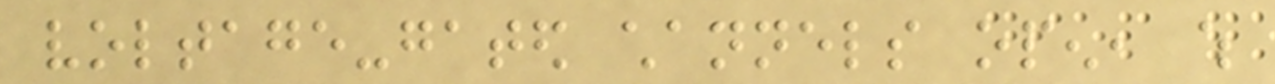voltage-gated channels open, which
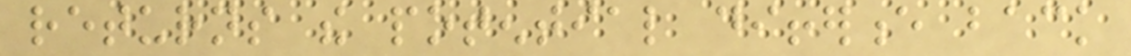returns the potential difference back
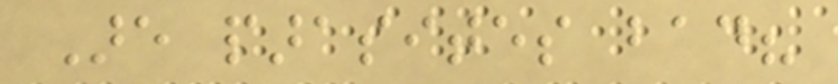Are parasites bad?
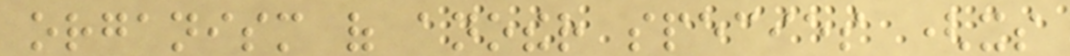organism of another species (its
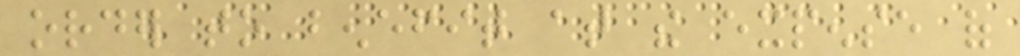order to benefit at the expense of
